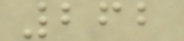262
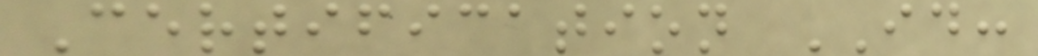Certification ID:
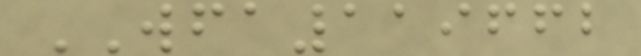WFA119662
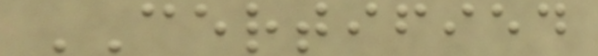CERTIFIED
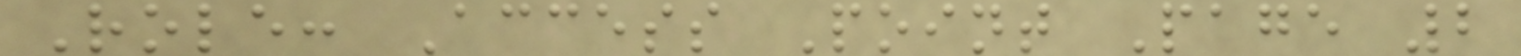Role: Access Point Page 2
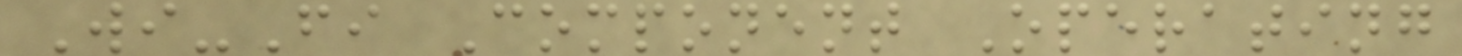Wi-Fi Component Operating
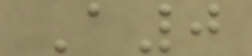A0
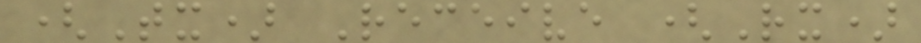(Tx) Receive (Rx)
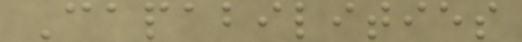Capabilities
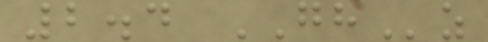2.4 GHz
